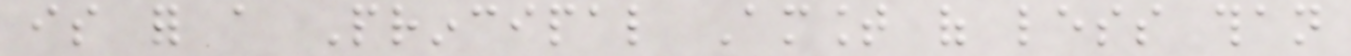is for a Principal Amount of less than
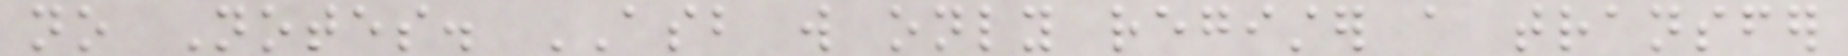no Notes. ASB will only register a transfer
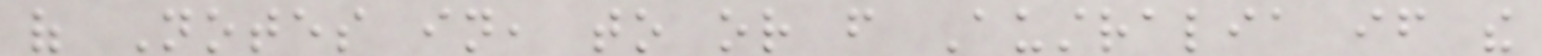of Notes in, to or from Australia if the
